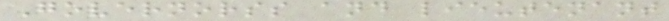Governorss and lieutenant
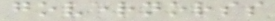governorss
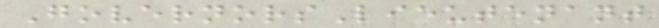GovernorsLieutenant
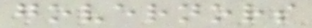governors
